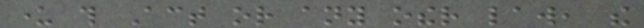under this Act or any other law, the
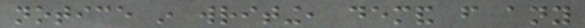notice in writing, demand from any
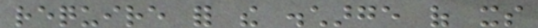require for the discharge of its
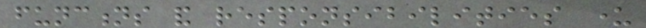functions and responsibilities under
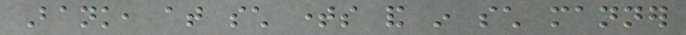Bank, at such times and in such manner
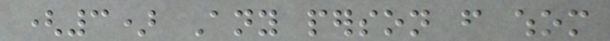(3) Any person from whom
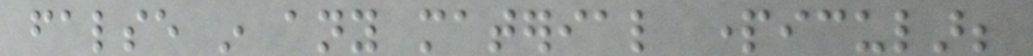false in any material particular;
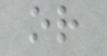or
